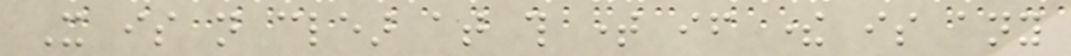It is not clear at this time if there is any
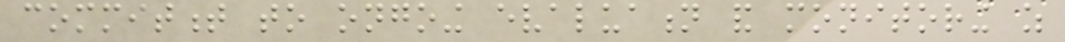commitment to ongoing evaluation and monitoring as
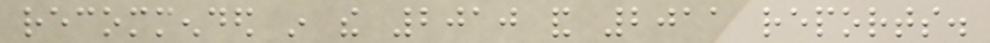recommended in the 2010 and 2011 reports.
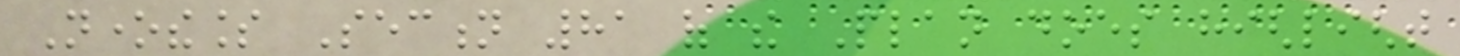Nonetheless Section 81 of the Plan does highlight
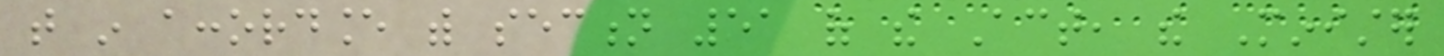that in accordance with section 51 of the Act, the Minister
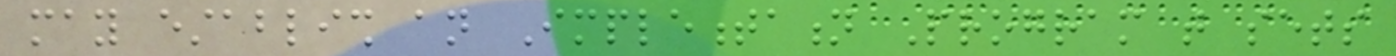may establish an Implementation Program that sets
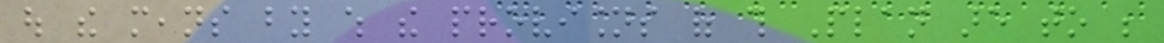out the means by which the provisions of this Plan are to be
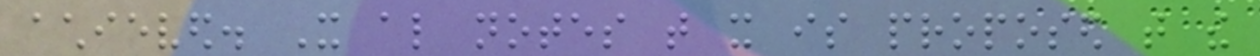achieved. It also notes that it is proposed that the
